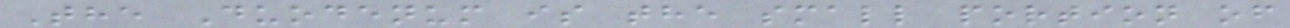The Duodenum is the small portion of
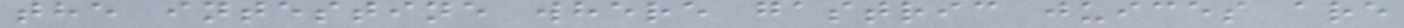the intestine where gastric juices are
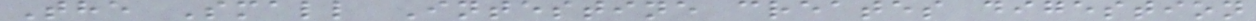The Small Intestine creates digestion
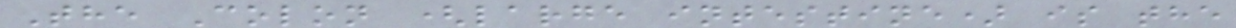The Colon (large intestine) is the
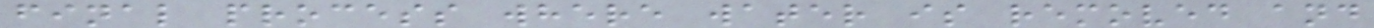final process where water is removed and
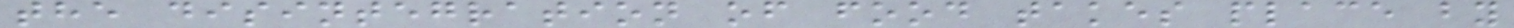the disintegration of food takes place by
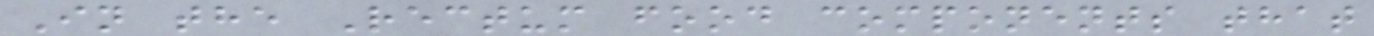In the Rectum food components that
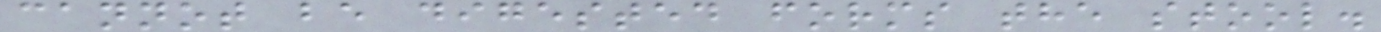cannot be digested forms the stool.
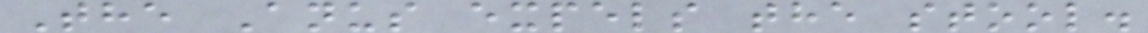The Anus expels the stool.
